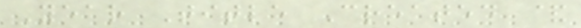Year Title Created &
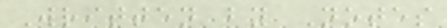Written by Notes
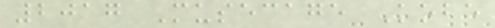2017 Musecage Kobe
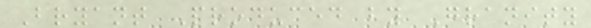Bryant Produced by Granity
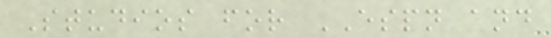Studios for ESPN and
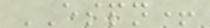ESPN+
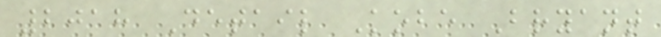2018 Detail Kobe Bryant
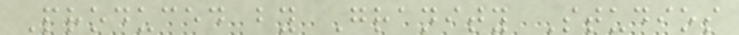Produced by Granity Studios
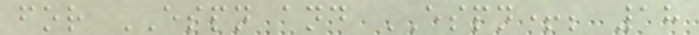for ESPN and ESPN+; 18
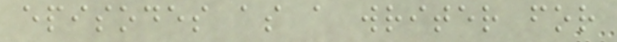episodes as a writer for
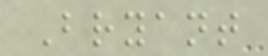Bryant
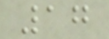17
